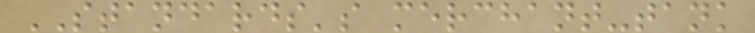STANDARDS's merchant-tank
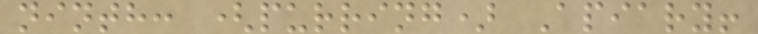ninth: (purring) Apiary!
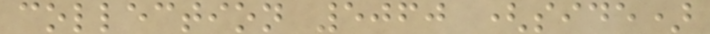collection 5060 (side)
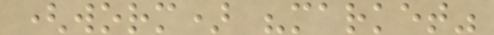(worm) "market"
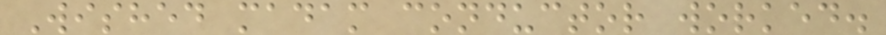Wished madam conductor worked.
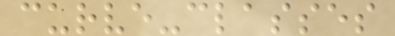curve-classes
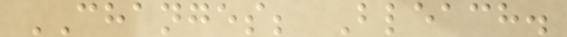CHANGES; Bleach.
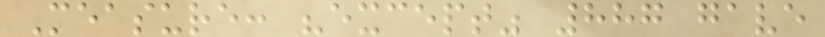Measure: "except" 887 gave
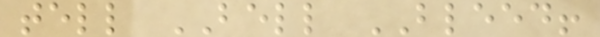tell BELL BLEED!
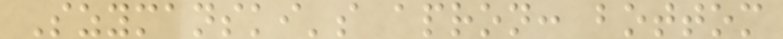Szymanski's apron: bottom
